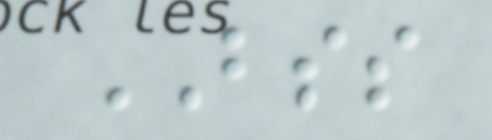BSS
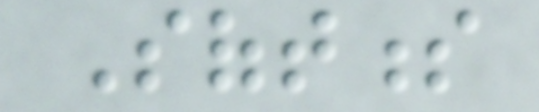Softness
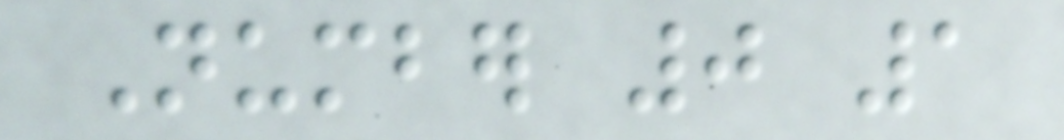Number 0 1
